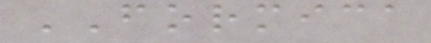FORMICA
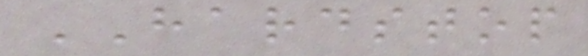HARDSTOP
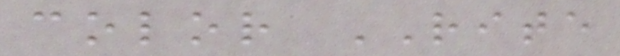color RITE
